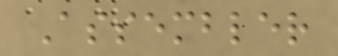Assembler
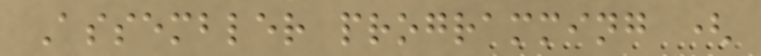Assembler programming (
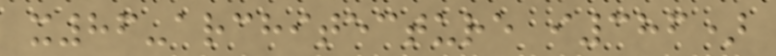x86-architecture i386)
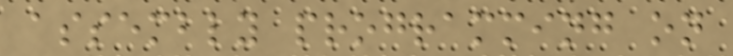assembly programming on
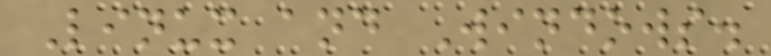Linux and Windows.
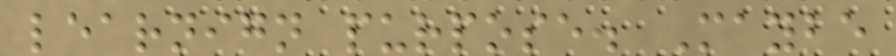learnign purpose. Maybe
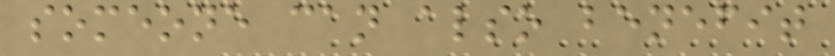someone can also benefit
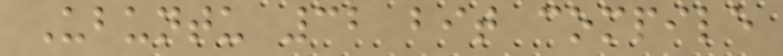Ubuntu 32 bit compile
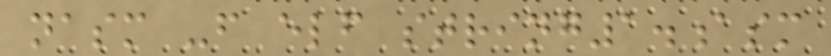nasm -f elf string1.asm
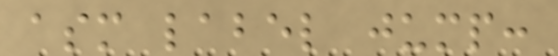asm label jump:
